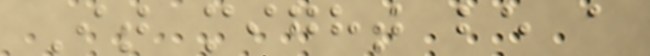It might be a
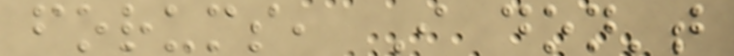forums, I don't
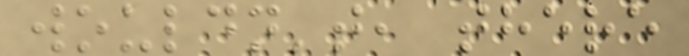wouldn't, there
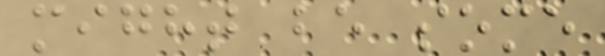might be some
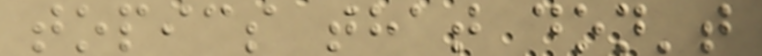topics that don't
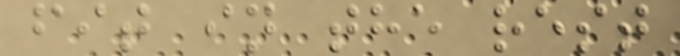fit in the rest
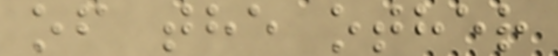of the other
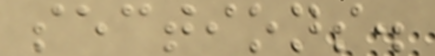sections.
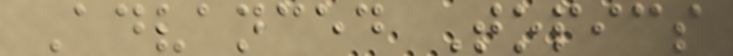Advanced Topics
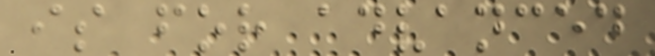is for advanced
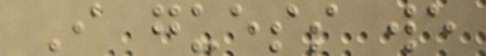I guess we
